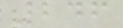246
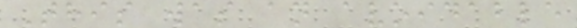This was an avoidable
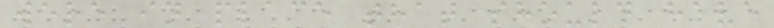were in place that should have
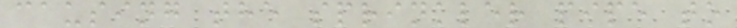causing the sprinkler pipe to
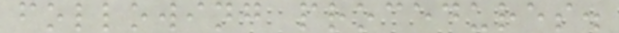following procedures.
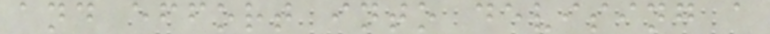and effort into devising a
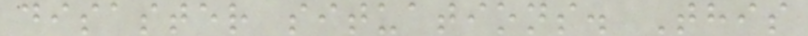disaster situations. This
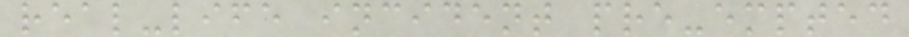real-life incident pre-empted
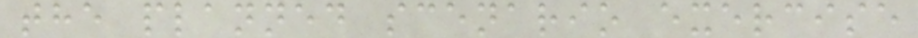the planned scenario exercise
